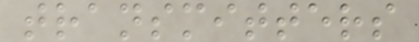transmitters
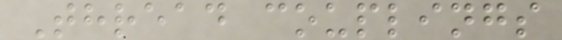Thread couplings
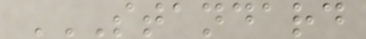STANDARD
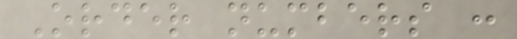Order numbers :
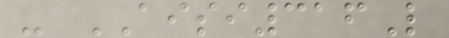- AISI316L
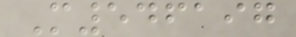M546197
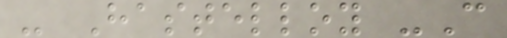- Hastelloy -C
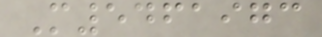M5461973
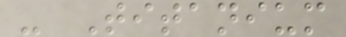- Titanium
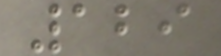129
